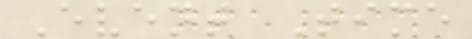Event Time
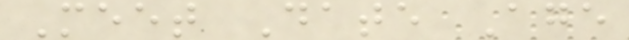Meet Date Age
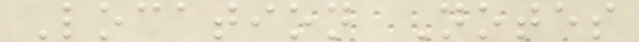Location Notes
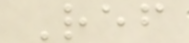Ref
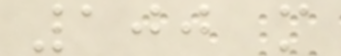100 m
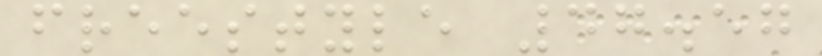freestyle 47.57
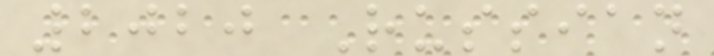2020 Russian
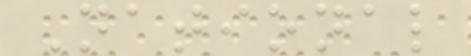National
